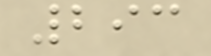293
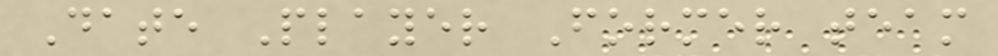Date Player Former team
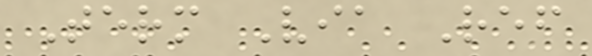Term Via Ref
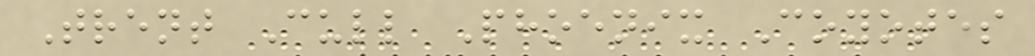Trent Cull Phoenix Coyotes
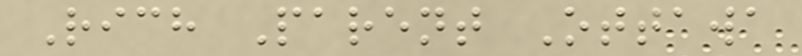Rich Parent Ottawa
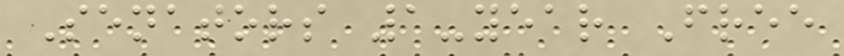Senators 1-year Free
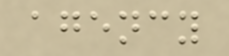agency
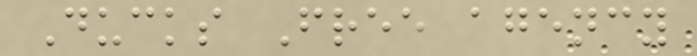Ducks Free agency
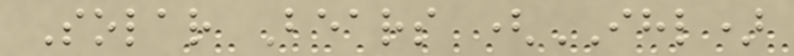Solar Bears (IHL)
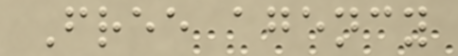Free agency
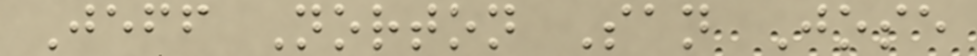Jeff Norton San Jose
